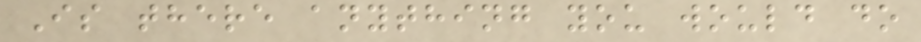Is there anything you would do
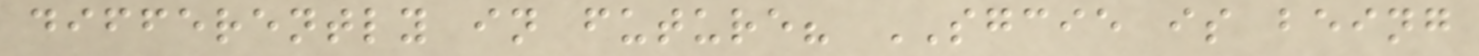differently in future? SGCIE is being
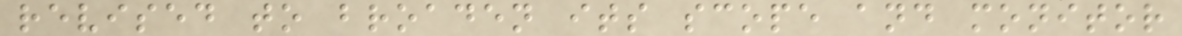revised to broaden its scope and monitor
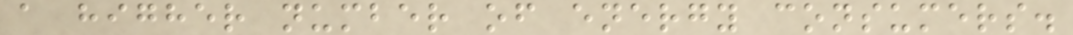a higher number of energy consumers.
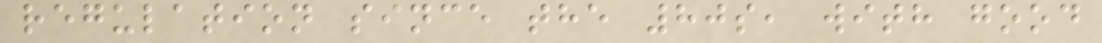regulation since the 80s, with good
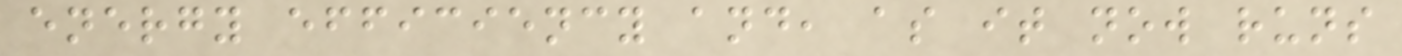energy efficiency and, as it now runs
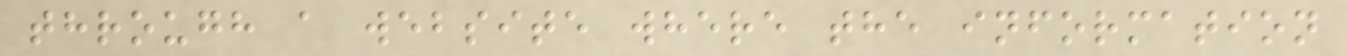through a website where the information
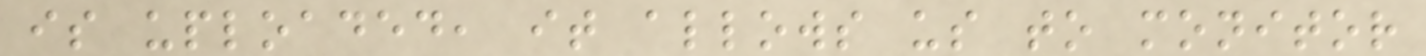is uploaded, it allows us to monitor
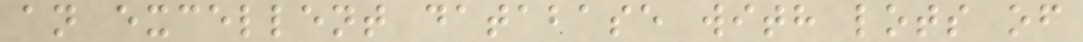an excellent database with lots of
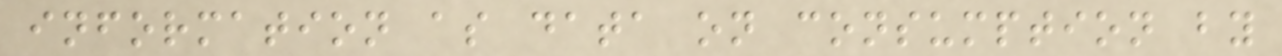information as data on consumption by
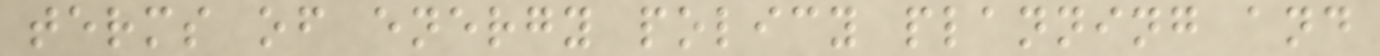terms of energy policy planning and
